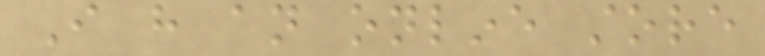I have an online store
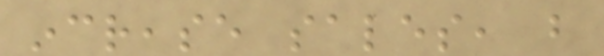increase sales, but
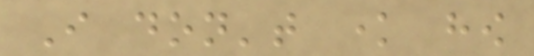I don't know how
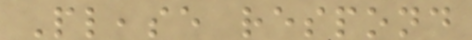Please respond
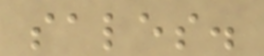sales.
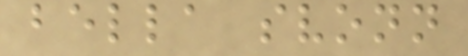bella svonn
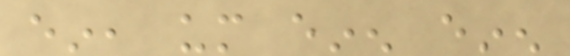ein, um einen einen
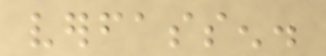verfassen.
